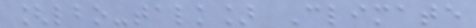[lbo-talk] Climate
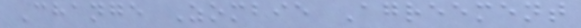Change Zombie Agreement
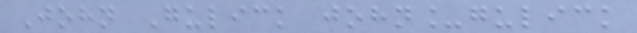John Gulick john_gulick
